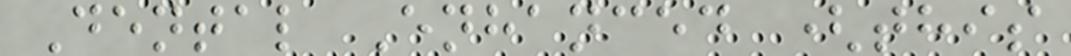Dental Enhanced (this
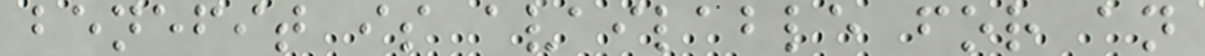benefit is available for an
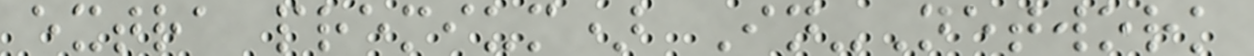extra premium) In-Network
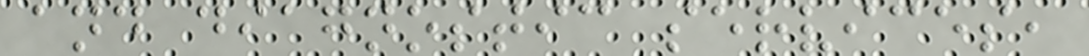and diagnostic services,
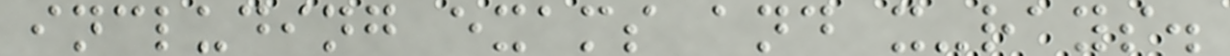including exams and x-rays.
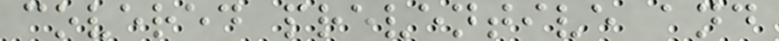covered preventive and
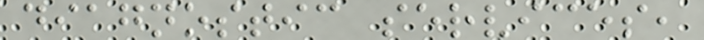diagnostic services,
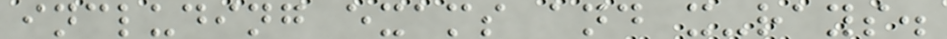including exams and x-rays.
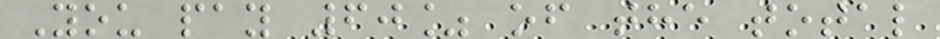You pay 60% of the total
